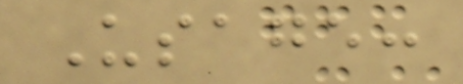Usage:
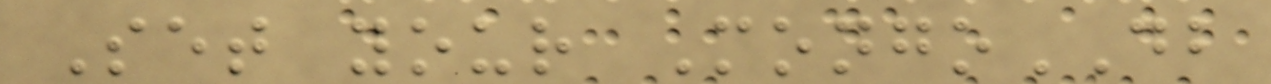Set your MongoDB
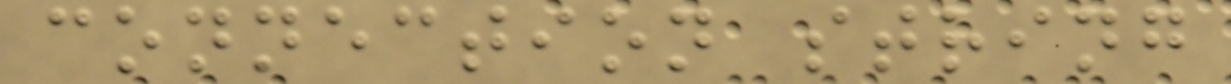connection string
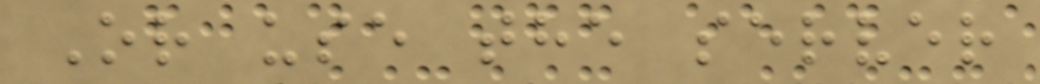Or use the server
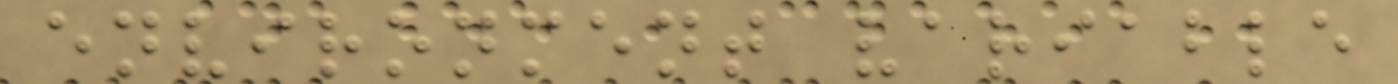environment variable
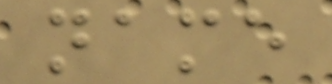name
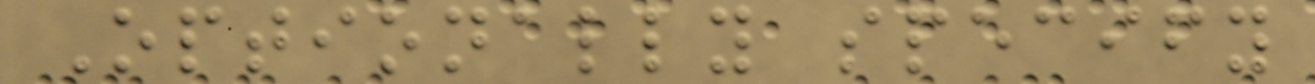Optionally specify
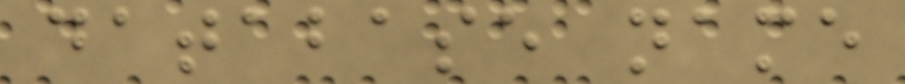database name
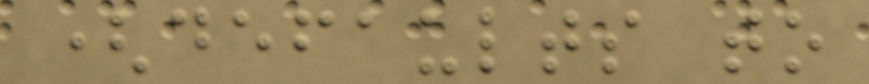(defaults to
